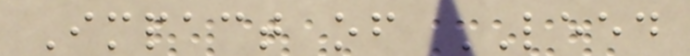Impact of LEED
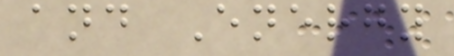and Energy
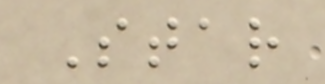Star
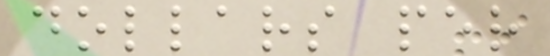dollars per
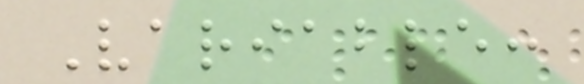Variable:
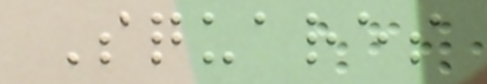Squares
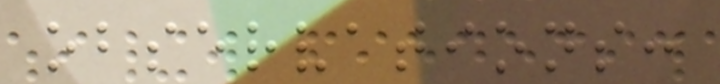observations:
